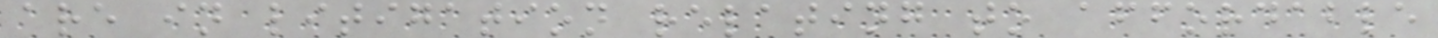are in litigation relating to affordable
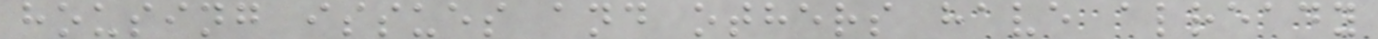housing issues and others have already
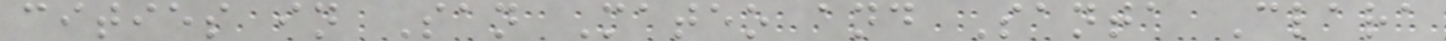cities in San Mateo and Santa Clara
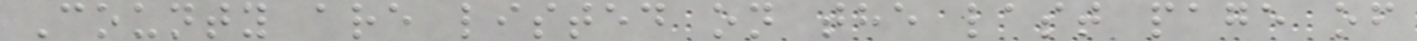County are listed on the last page of
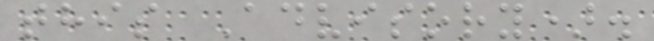this Advisory).
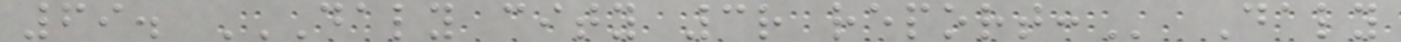69. DALY CITY 3R REPORT: Daly
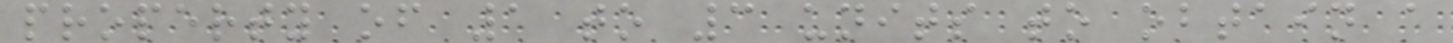property of 1 to 3 units to obtain a
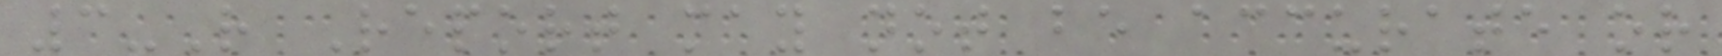3-R Report may not be accurate or
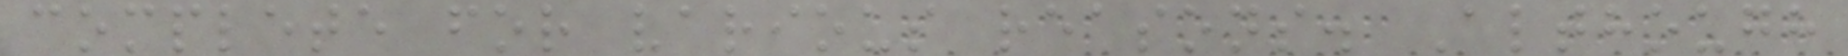complete for various reasons. Although
